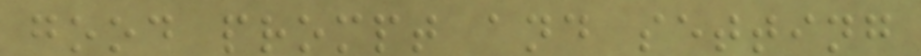good prompt and setting
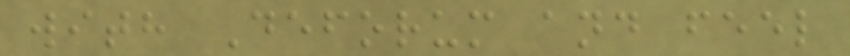with Deforum and feel
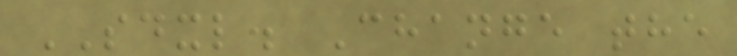SDXL. Change the
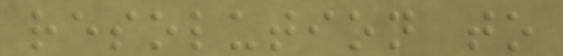resolution to
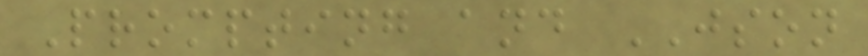Prompting and JSON
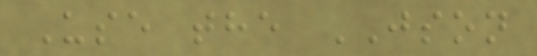Use the JSON
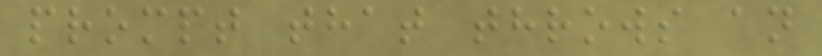prompt that throws an
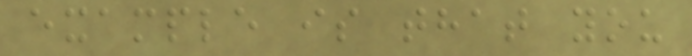example is that you
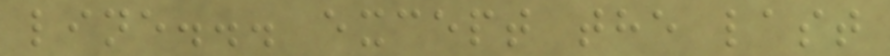line... except the last
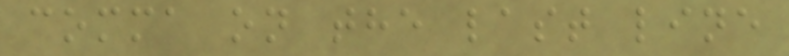comma on the last line
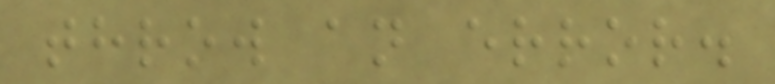throw an error.
